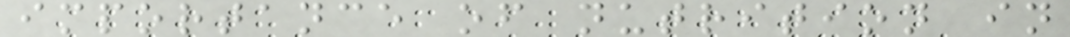importance of nutrition in
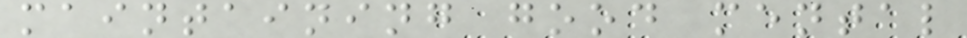maintaining good mental
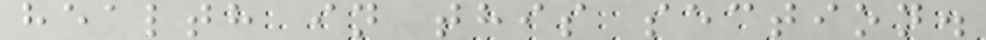health in this section.
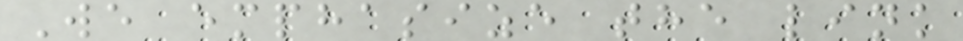We emphasize the link
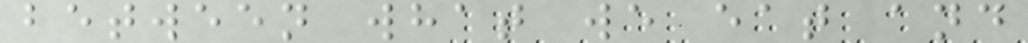between what we eat and
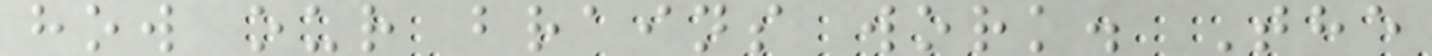how our brains work. The
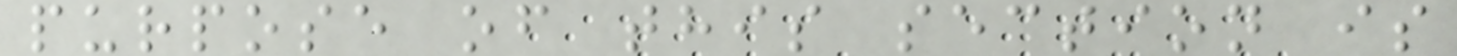purpose of this section is
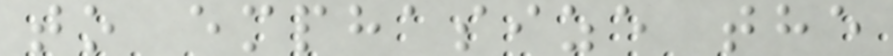to emphasize the
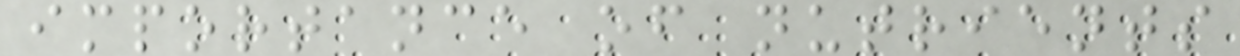importance of nutrients
